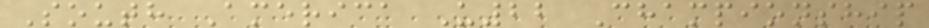South America U22 Championship
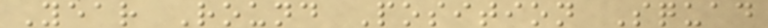Year Round Position Squad
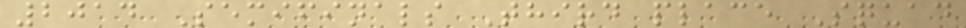2014 Semifinals Third place Squad
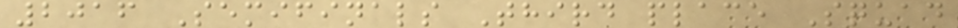2016 Semifinals Third place Squad
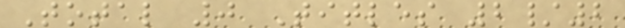Total 0 Titles 2/2
